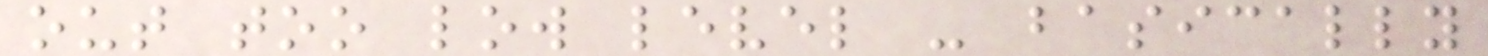out too low level - basically
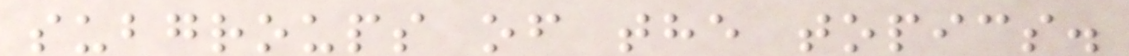subgroups of the topics.
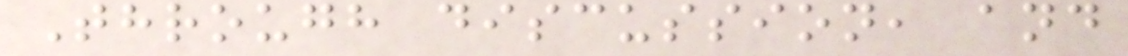Through discussion, and
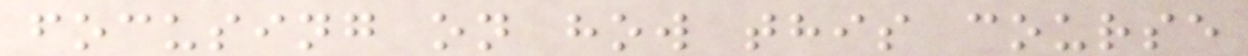focusing on how this course
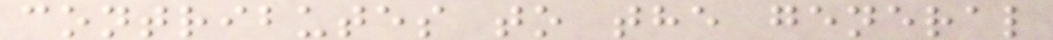contributes to the general
